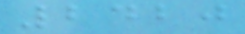2420
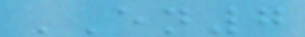EN7
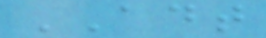ADT
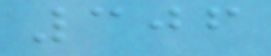306
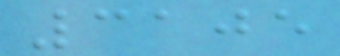3105
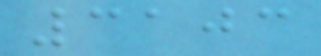3103
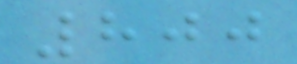800
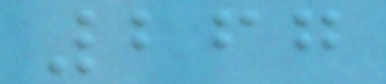267
